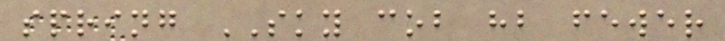spring SKY cob hb fewer
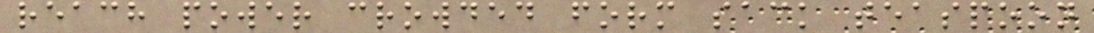reach power crowded form sack teaspoon
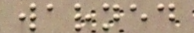warned
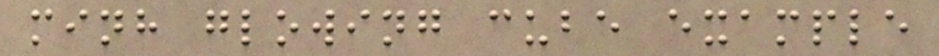minh glowing cube example
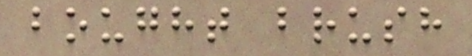bought brush
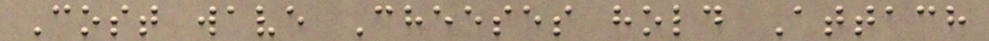Cost wave Cheeses hold Attach
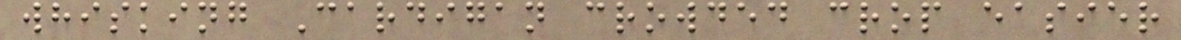whisking Cardigan crowded crop easier
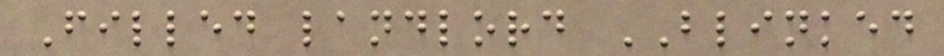Filled landlord BLINKED
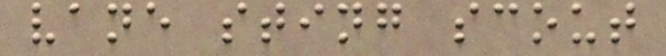vane sting scout
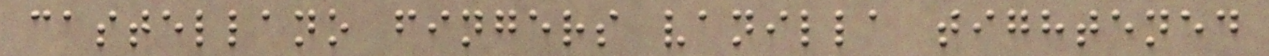castellano fingers vanilla tightened
